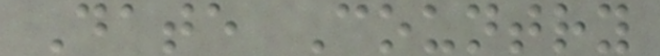Date Country
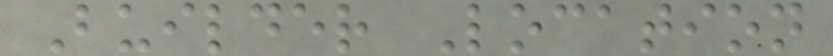Builder Location
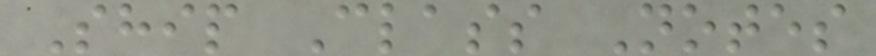Ship Class Notes
